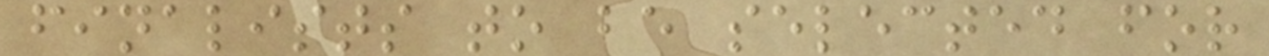finalists to be selected for
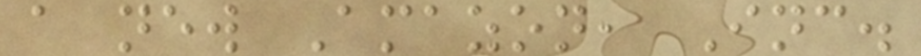a new Amazon, Inc.
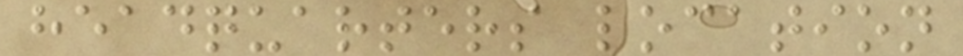headquarters location
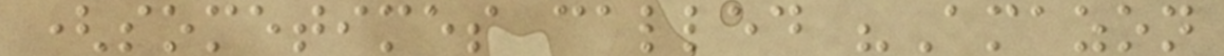(sometimes called "Amazon
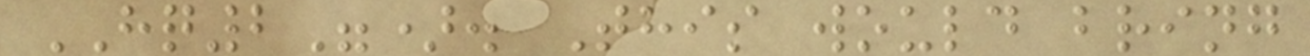HQ2"). This would bring
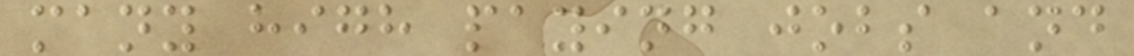many high paying jobs and
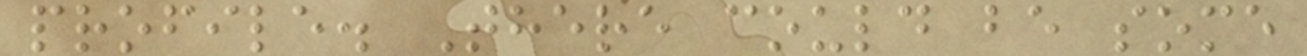profile. There could be some
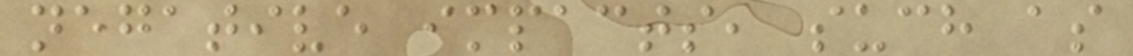negative impacts, such as
